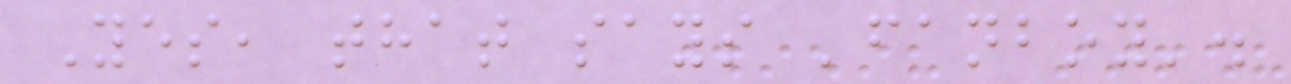Yes, that says 'fanboy'.
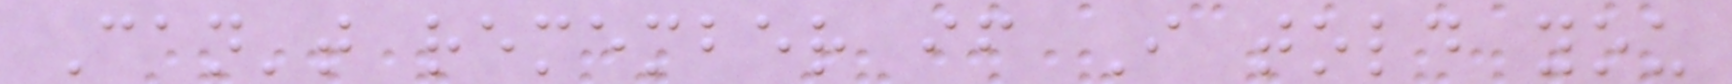Can't remember if I told you
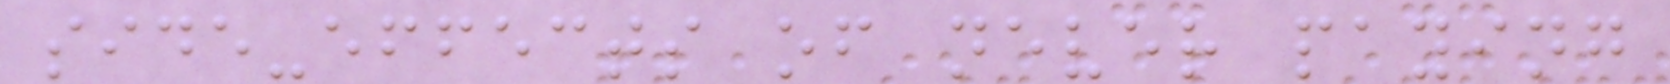side-effects of never paying
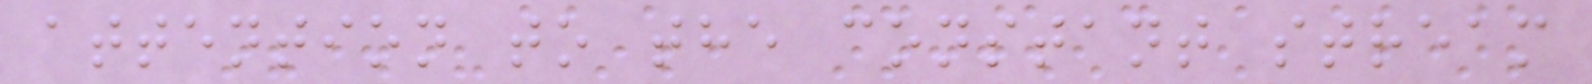attention to the constant stream
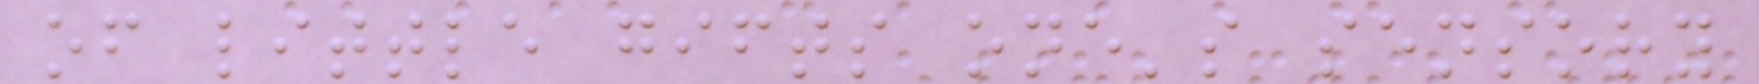of little gifts one's sensory
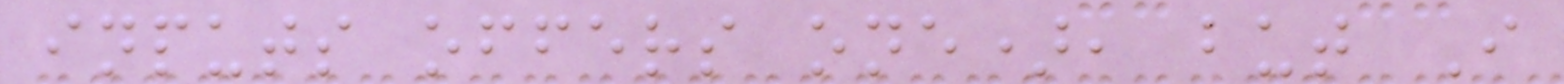inputs offers one), but I
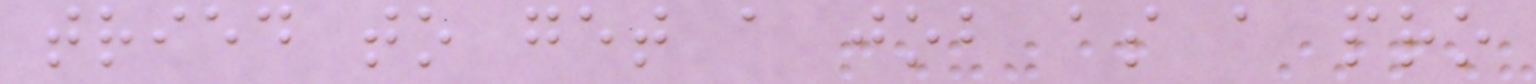tried to get a job as a pro
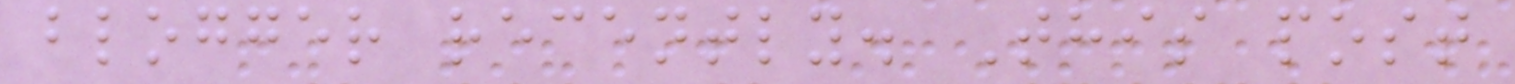blogger recently. This post
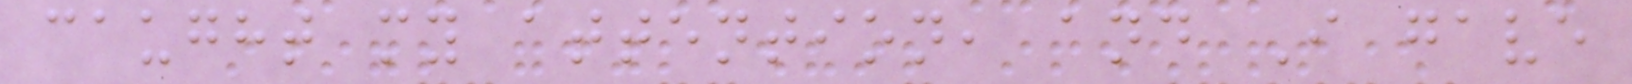caught my attention, and I gave
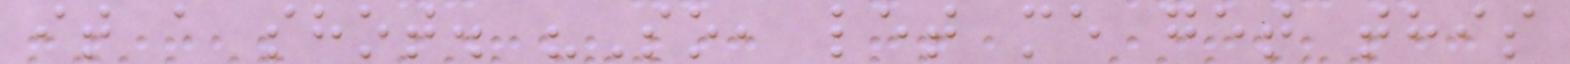it a shot. "So, let me get this
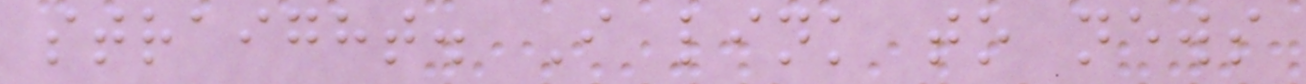straight. I link to news
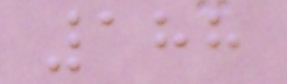188
